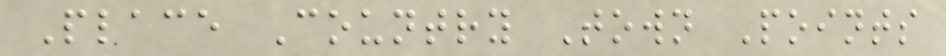Place Country Town Points
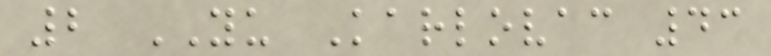2 YU Karlovac 43
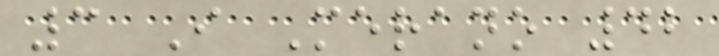3 I Merano 42
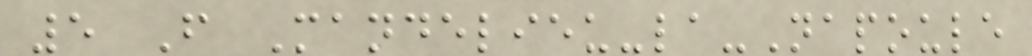5 F Mandelieu-la-Napoule
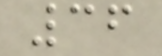36
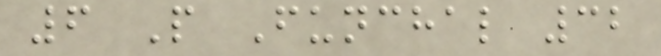6 P Funchal 32
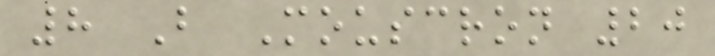8 B Mouscron 20
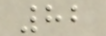82
